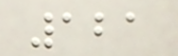121
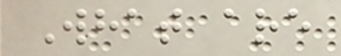What are
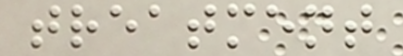treatment
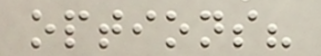options?
